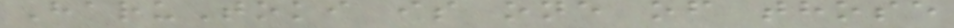HaruToki is one of those
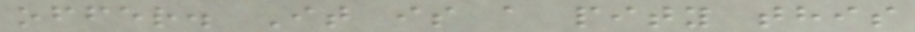offer. It is a pity this
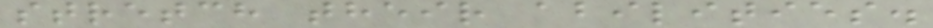stretch their abilities.
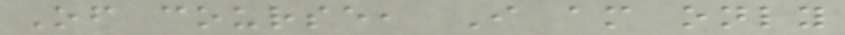Of course, I am only
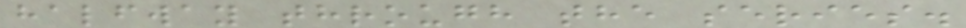halfway through the series.
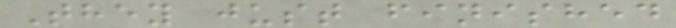They just finished
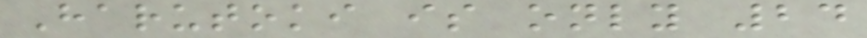Harutoki is only 24
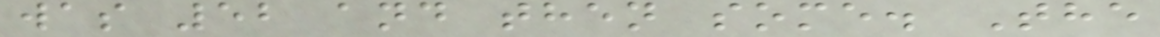was 52 and then some. The
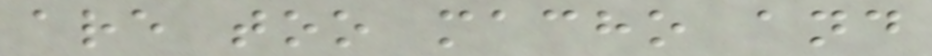are too macho and
